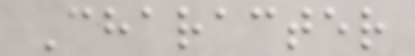Character
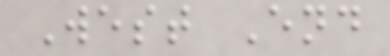West End
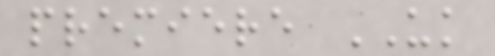premiere UK
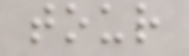tour
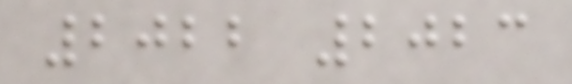2022 2023
